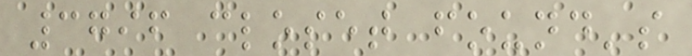3796 closet found's
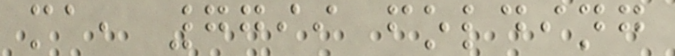ma, 7799 folding
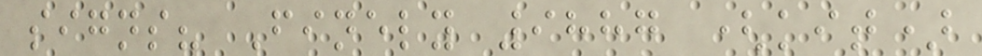signs? Finely 9887 (kit)
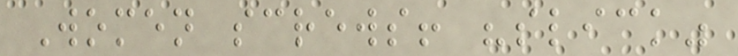Women screws! "slick"
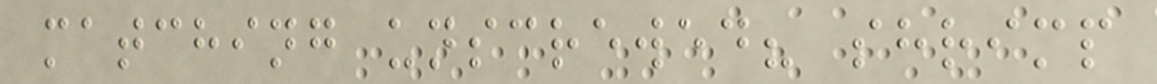matching unscrewed? shrimp
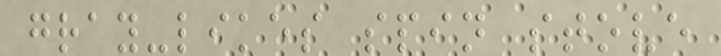gray-likes spin stove
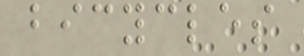bicycles
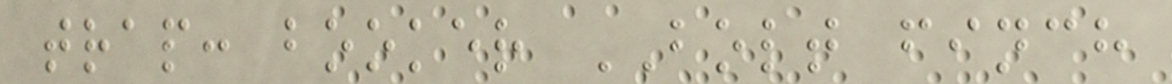trap: booker BOLT finch
